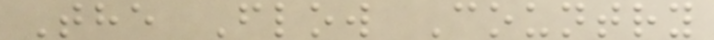The Flow Country
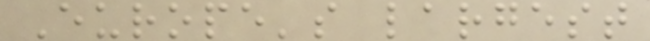Europe's largest
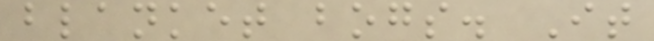blanket bogs. It
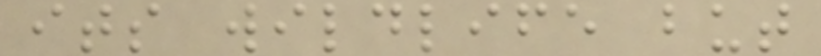its wildlife but
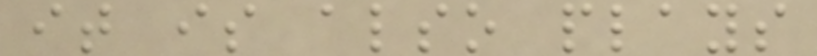it is also plays
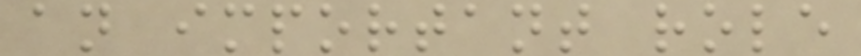an important role
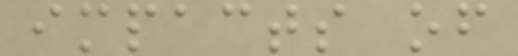impacts of
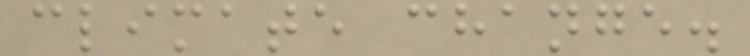climate change.
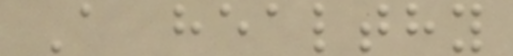A healthy
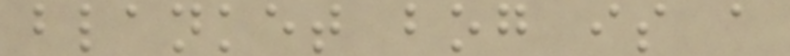blanket bog is a
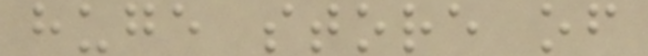huge store of
